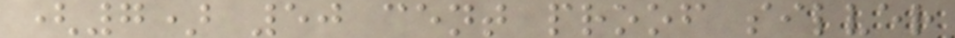(7) 50 cent proof silver
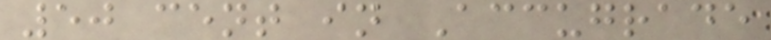50 cent in Accugrade
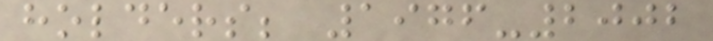holders; 1976-2002
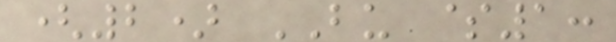(2) BU $1:
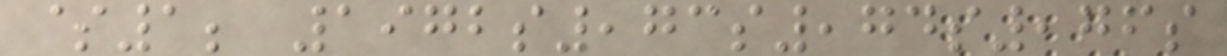$1; 1972s,73s,74s,76s
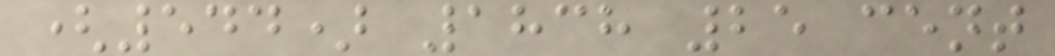(544) 1838 25 cent
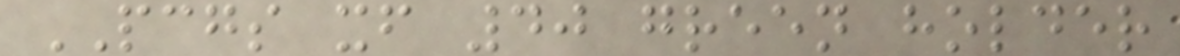PCGS xf 40 green holder
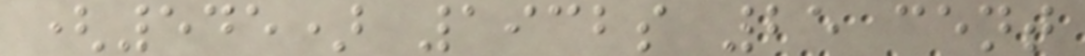(545) 1932s 25 cent
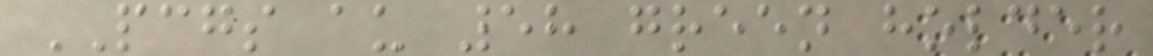PCGS au 58 green holder
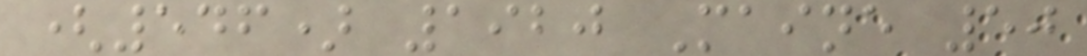(546) 1920 Maine 50
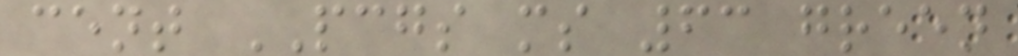cent PCGS ms 63 green
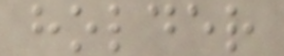holder
